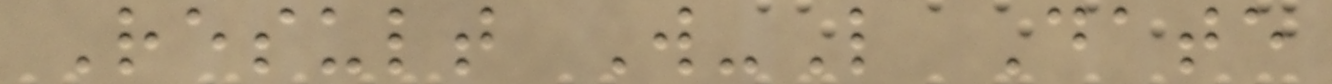Result W-L Date
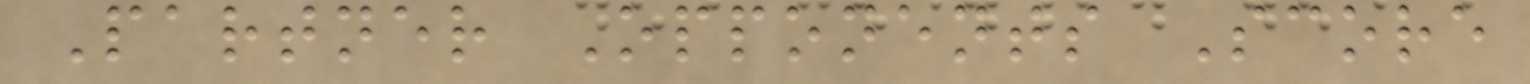Partner Opponents Score
